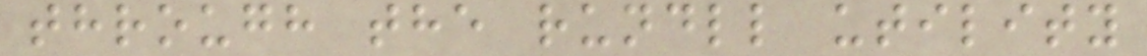through the rundll utility
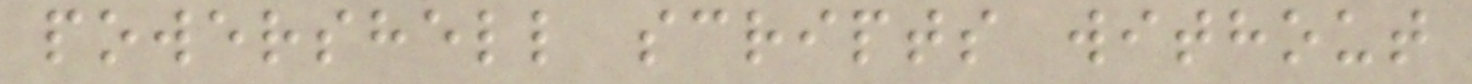powershell scripts without
